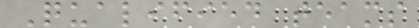Qualified teams
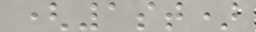(1st)
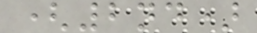(2nd)
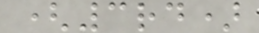(3rd)
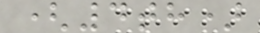(4th)
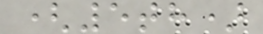(5th)
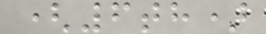(6th)
